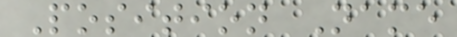Position Name
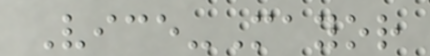Vice-Mayor
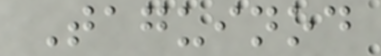Taguinod
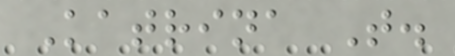Katrina T.
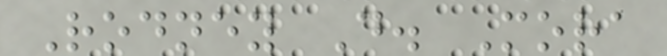Rodney D. Mora
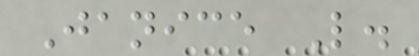Janice L.
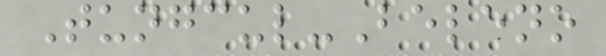Tungcul-Beleno
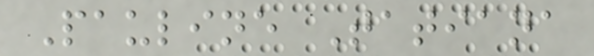Pauline Tatiana
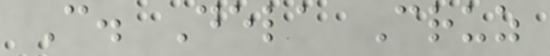C. Dela Cruz
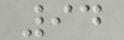94
